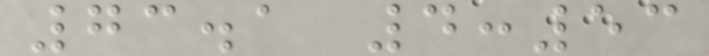73.1 4:53
